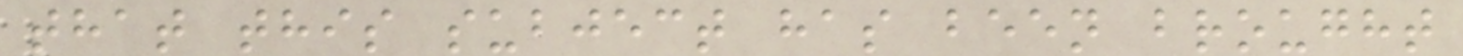that this subject has been brought
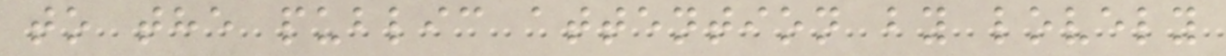to the public attention by lovely
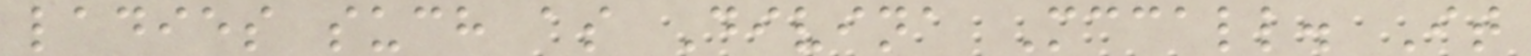ladies such as Divina Mccall. It
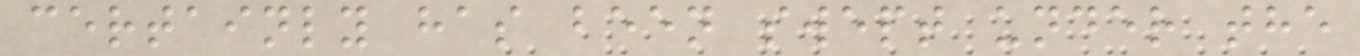certainly has been swept under the
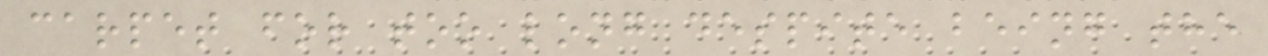carpet for too long despite being the
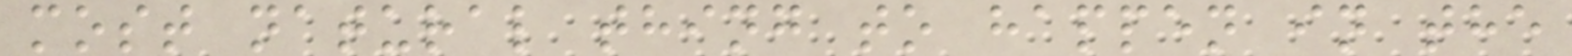most natural thing to happen in the
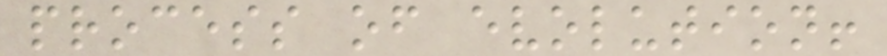process of evolution!
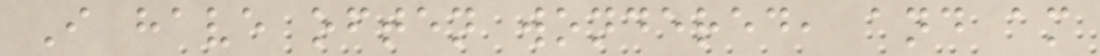I have often wondered, and am
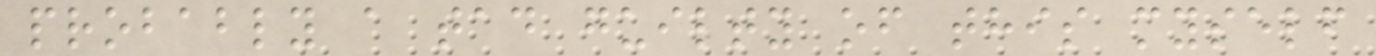probably a tad guilty of this myself
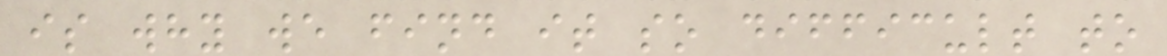is why we find it so difficult to
